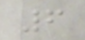6
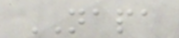NAPA
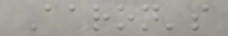Aaron's
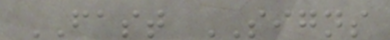FAST SIGNS
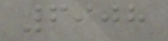6908
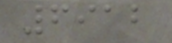6912
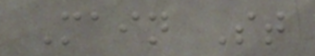Main St
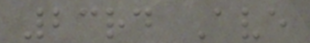23rd Ave
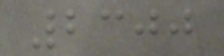2300
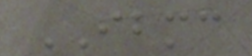IBMC
